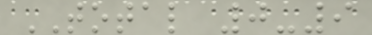TOTAL 0-9
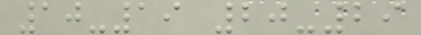10-19 20-29
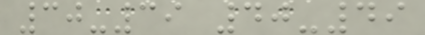30-39 40-49
